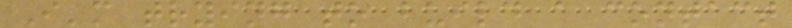I'm trying to build a contact
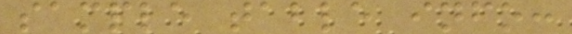sample table info:
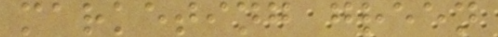marketing green
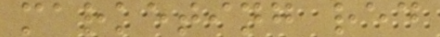marketing red
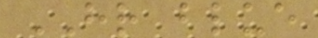HR blue
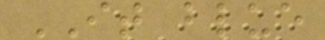IT blue
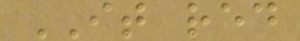IT red
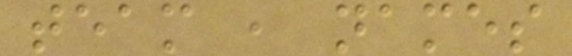team , names
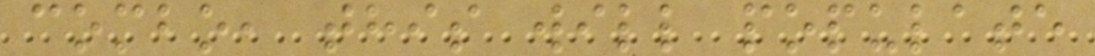combo, this will populate
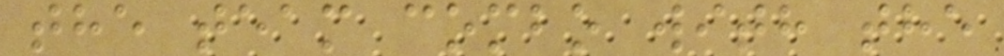the team combo with the
